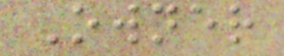Owner
